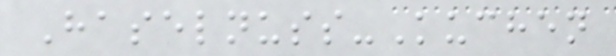Haselnuss-Kuchen
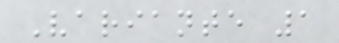Variante 1
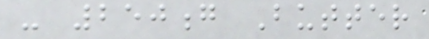- 250g Butter
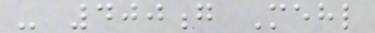- 400g Mehl
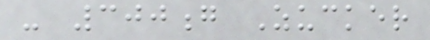- 300g Zucker
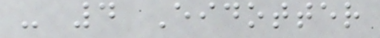- 4 Eidotter
